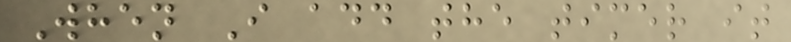When I add the timer it
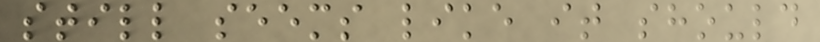still seems like it should
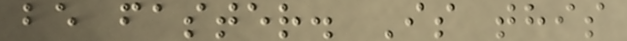be faster. Is this
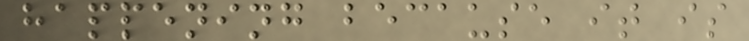happening because it is
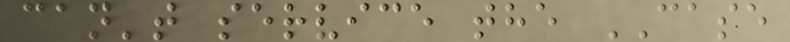can't service the CASE
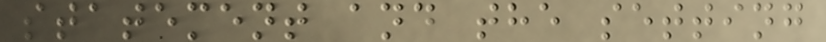statement and the setting
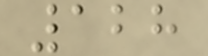128
